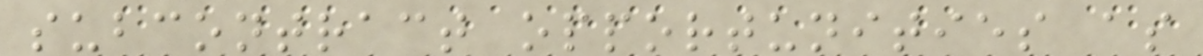subcontract opportunities as
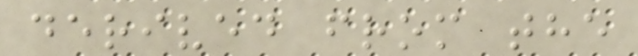derived from the
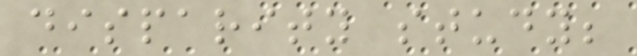disparity study;
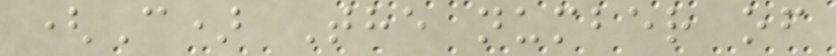(C) The number of
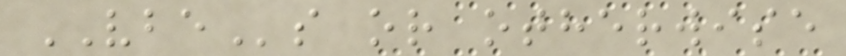VBEs or otherwise
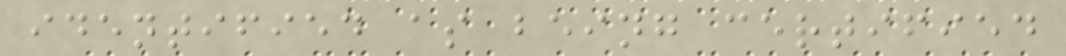identified as being certified
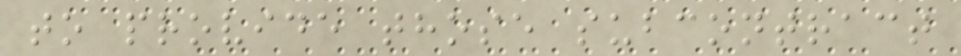to provide those subcontract
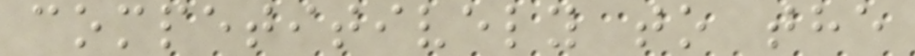competitively to the
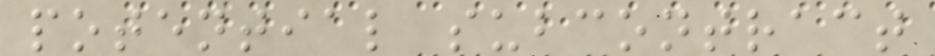potential subcontract
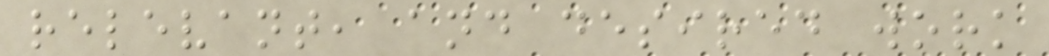relevant, and desired work
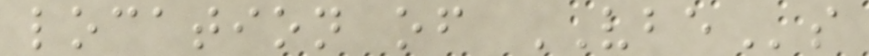location of VBEs
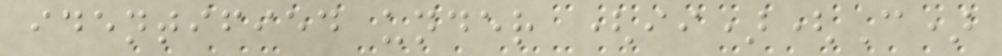identified under (ii)(C)
